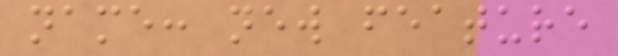name: new feature
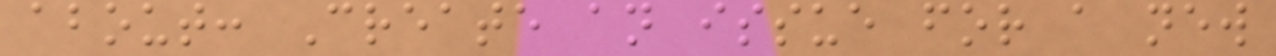about: Create an issue for a new
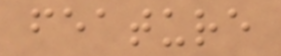feature
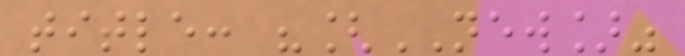title: "[NEW]"
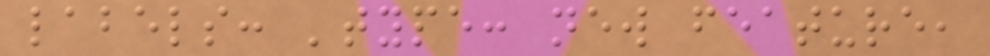labels: 'type: new feature,
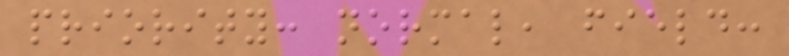priority: normal, field:
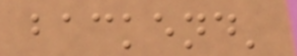backend'
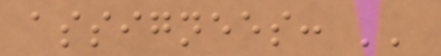assignees: ''
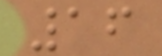16
